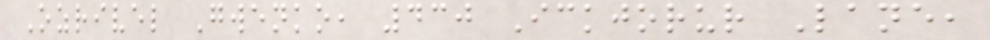Ozrivel Gwenko, 430 Ickjorur Lane,
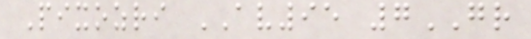Pixozri AV95 7GR
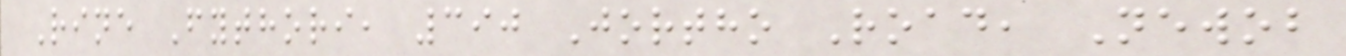Rine Fythori, 390 Jortho Road, Newob
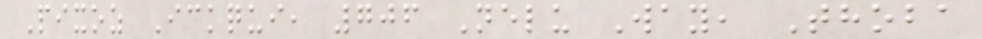Pixoz Ickqui, 706 Nelu Way, Thoba
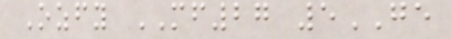Ozfy MF27 5GE
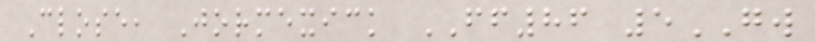Close, Jormexick FF86 5GW
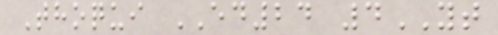Thoqui ED24 4YT
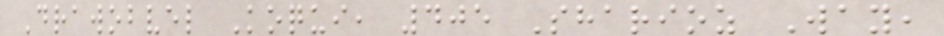Drawobvel Koqui, 405 Sharioz Way,
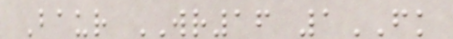Baur WR16 1FK
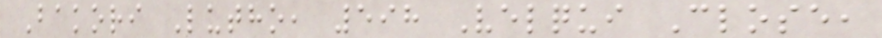Bakori Lutho, 598 Velqui Close,
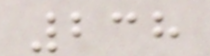238
